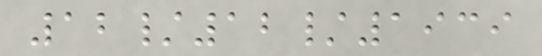12/12/1939
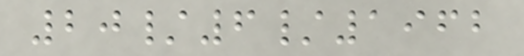20/6/1962
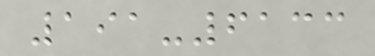191-6133
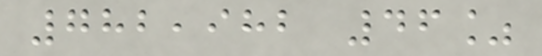782,982 46%
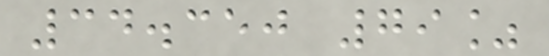34.350 79%
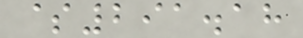$291.18
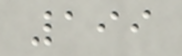199
